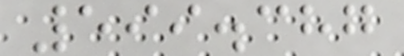599.387
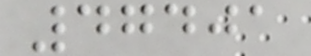47401
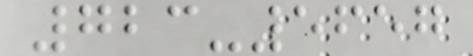723-5657
